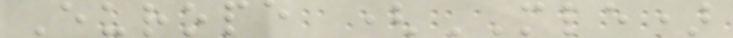Europe (MLE)
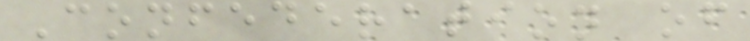Confederation of
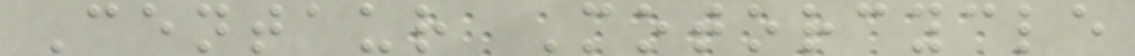Centaur Motorcycle
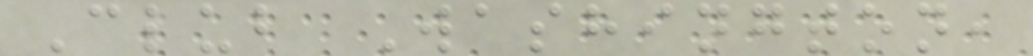Club Washington,
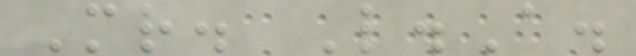Mr. L.A.
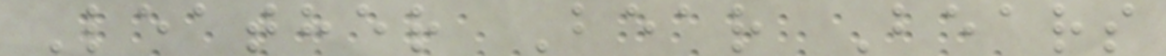Leather Bear Bears
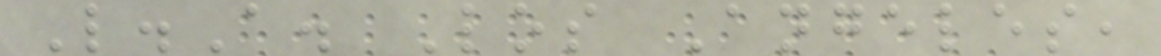L.A. Los Angeles,
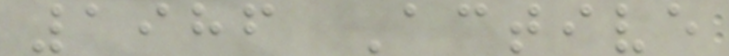1986 Active
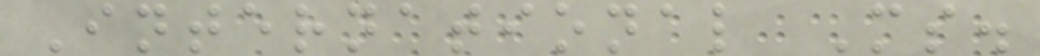International Ms.
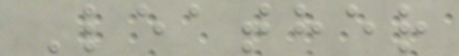Leather
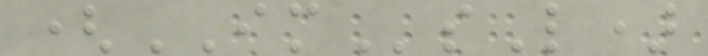(IMsL)
